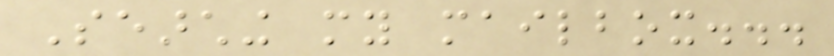Searching my mailbox...
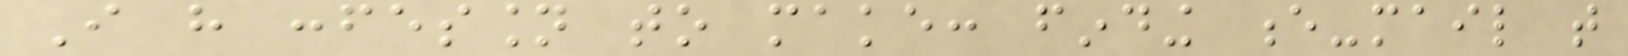I have confession to make: finding e-mail that
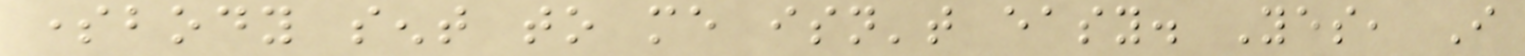somebody sent to me isn't easy. Yes, I
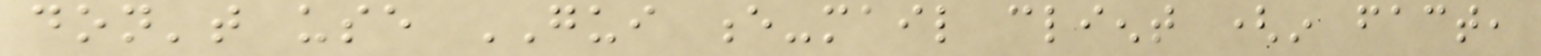don't use GUI e-mail client (in fact,
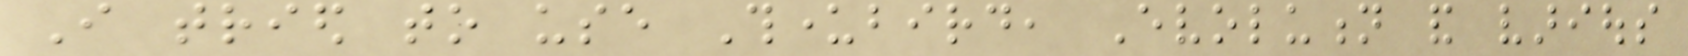I tried to use Thunderbird, Evolution and various
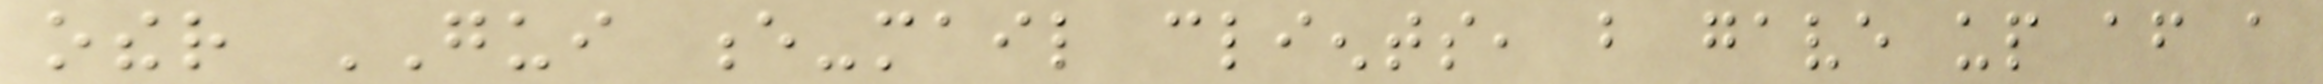other GUI e-mail clients, but gave up after a
